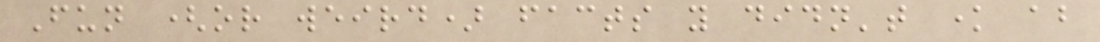Fun (or weird) facts you didn't know about
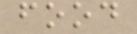food
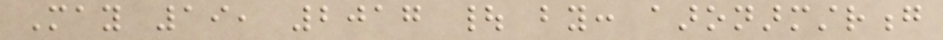May 19, 2017 | by: aaronarmstrong
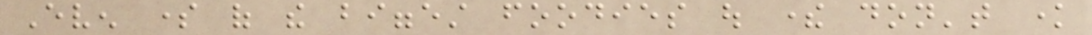Even some of the biggest foodies out there don't know
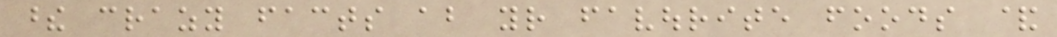these crazy facts about your favourite foods &
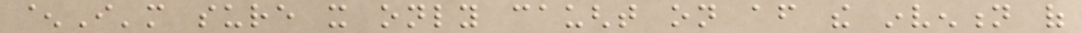^I'm sure it only caught on after the invention of
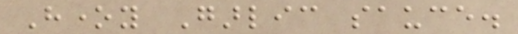Honey Garlic sauce.
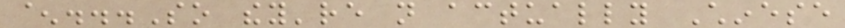^...So they're not actually Chinese
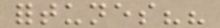fortunes??
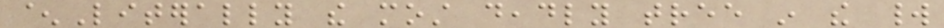^Literally the most deadly tree in the world
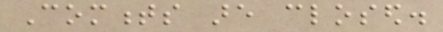Comments are closed.
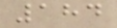184
